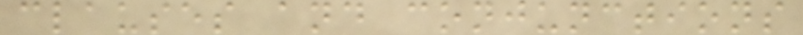clauses and conjunctions
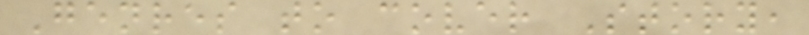Genres to cover Story,
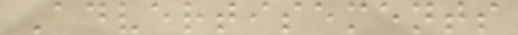Advertisements
